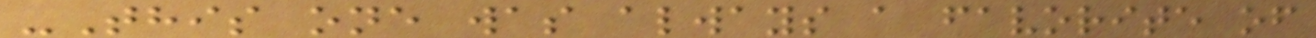-This one was always a favorite of
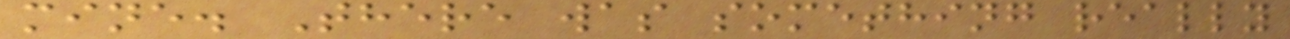mine. There was something really
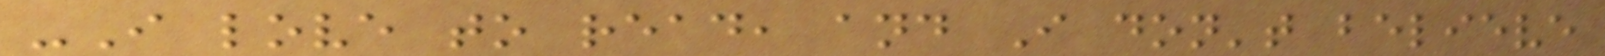-I love to read, and I don't believe
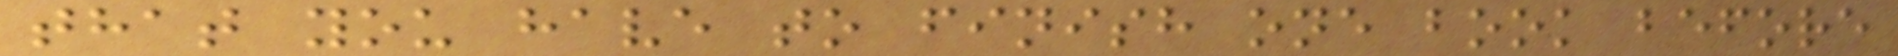that you have to finish one book before
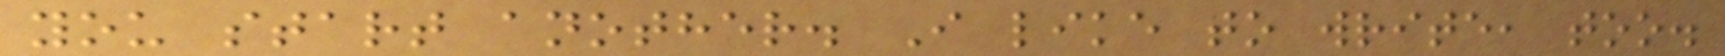you start another. I like to write, too.
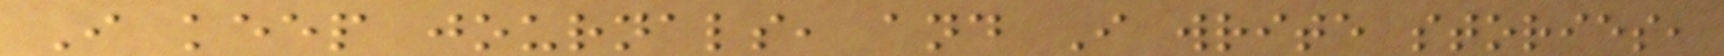I keep journals, and I write stories,
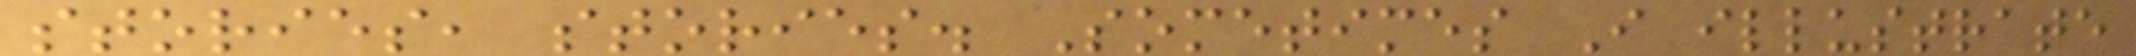stories, stories. Sometimes I illustrate
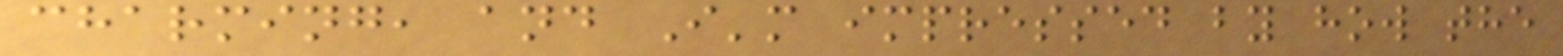charming, and I'm impressed by how the
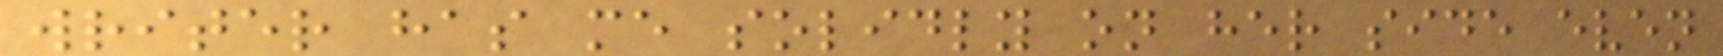writer has me solidly on her side even
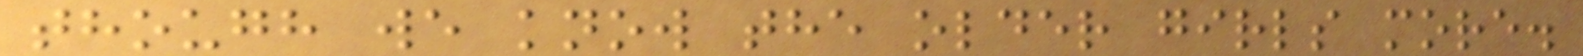though we know the older girls more.
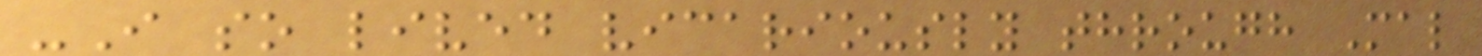-I so lived vicariously through Mal
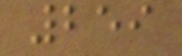259
